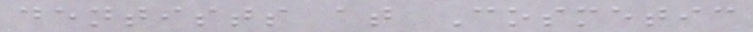dentists at Cosmetic
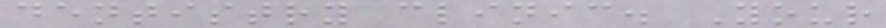dentistry clinic. Your
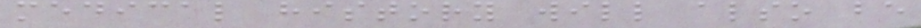medical history will also be
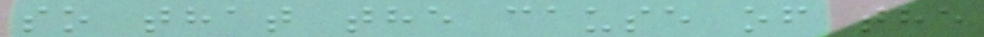so that the cause of the
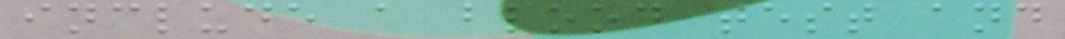include a blood test and
